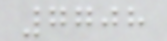7708
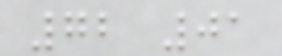72 01
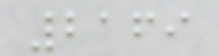2169
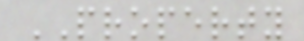PROPERTY
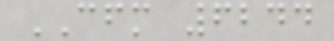CFM 6244
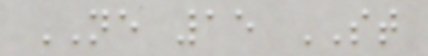NE 15 ST
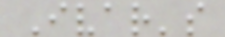Ivar's
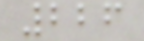226
